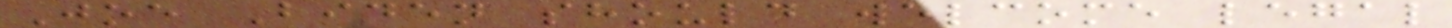Joe Biden should welcome legal
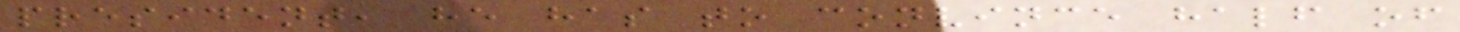president, he has to convince half of
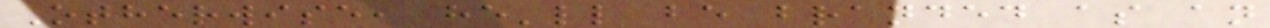Otherwise, he'll be branded as an
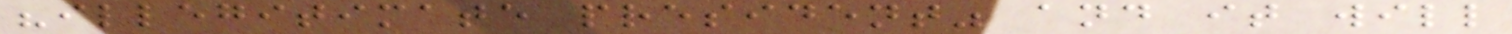"illegitimate president" and it will
